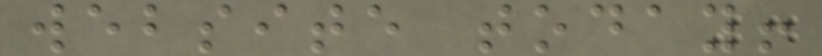website today!
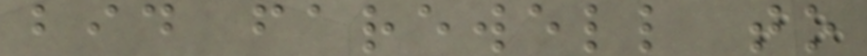bid farewell to
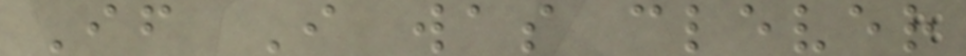If I was clever
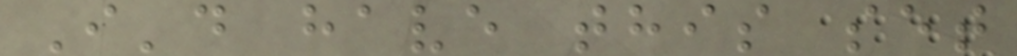I'd have this set
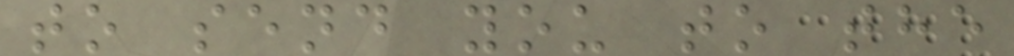to send you to the
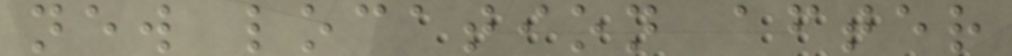new location after
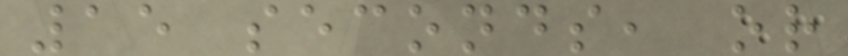15 seconds, or
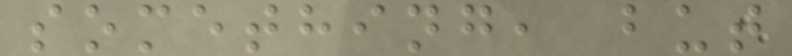something, but
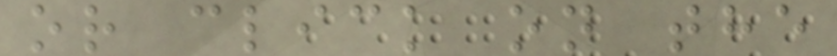or click on the
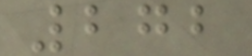272
